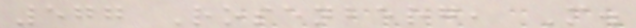577 Rosenberg, M.
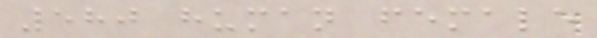580 human female
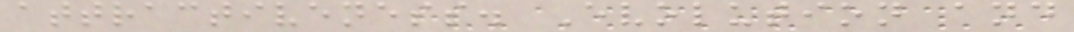attractiveness. Evolution and
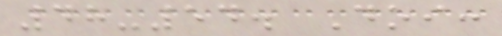48-54. Doi:
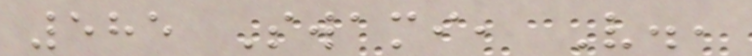585 Swami, V.,
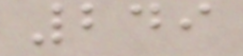249
